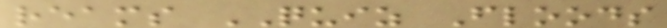reams QUIZ Floods
